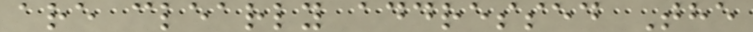are clearly addressed The
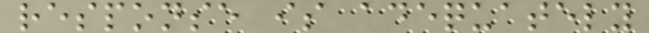response is adequately
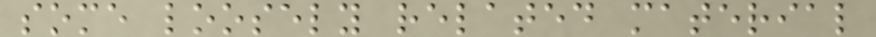some loosely related material
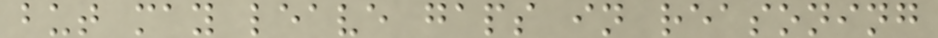but may leave gaps in reasoning
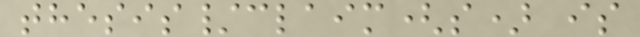thesis/claim(s) is
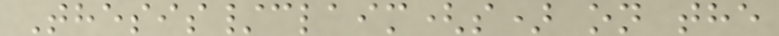Thesis/claim(s) on the
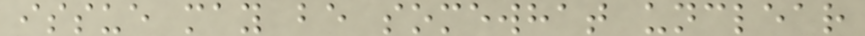issue may be somewhat unclear
